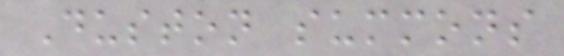Duston summons
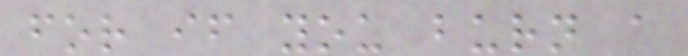for if you burn a
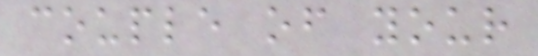couple of your
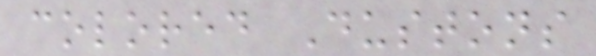colored Dustons
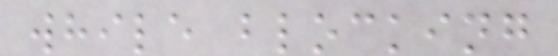while blocking
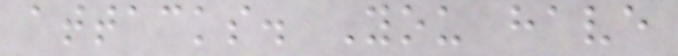attacks. You have
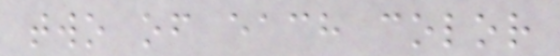two of each color
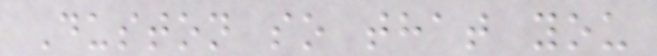Duston so that you
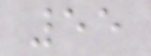55
